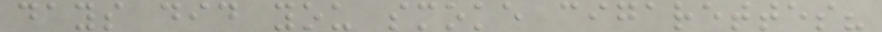days did you smoke cigarettes?
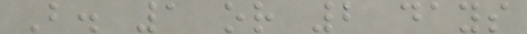B. 1 or 2 days
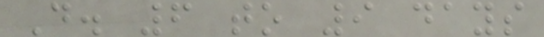D. 6 to 9 days
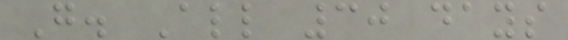G. All 30 days
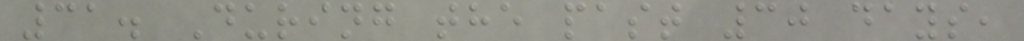31. During the past 30 days,
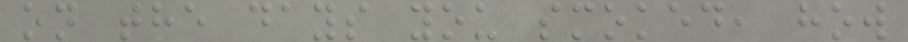on the days you smoked, how
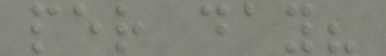per day?
